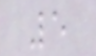5
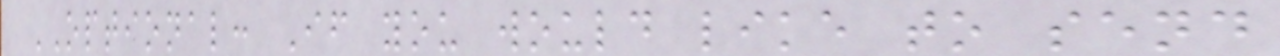OPTIONAL: If you would like to send
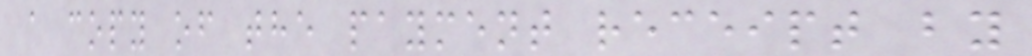a copy of the payment receipt by
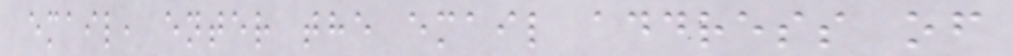email, enter the email address of
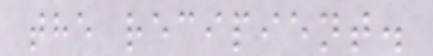the recipient.
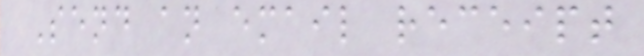Send an email receipt
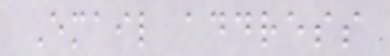Email address
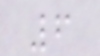6
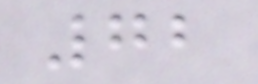72
